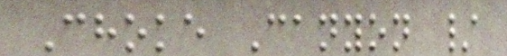Choke Canyon /
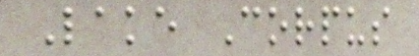Lake Corpus
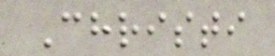Christi
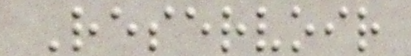Reservoir
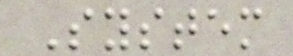System
